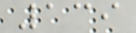139
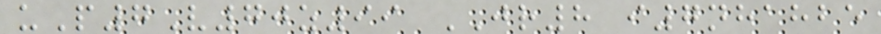uP7V70z99 JR8 i7nhahbe
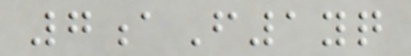7aF1yq
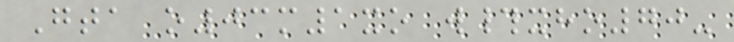Gta o03m1xo w#xho70-
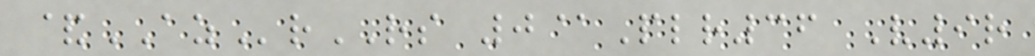&AZrRS 0@Plr36 V9r
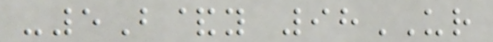-5B&y 98UR
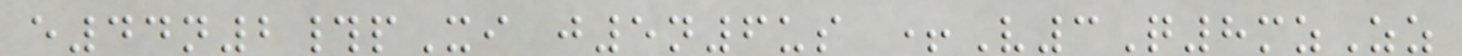e44n2#pXi j5n6us +V3Q8mzZz
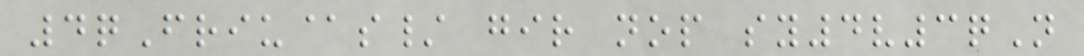4qFriu@s/ gir nop sy4v3qN
